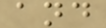and
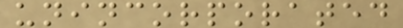unincorporated
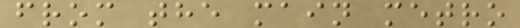from the main metro
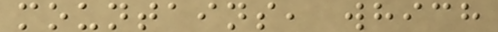mountains, which
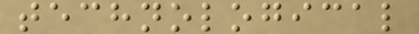technological
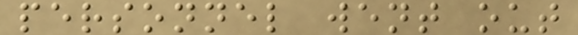personnel went out
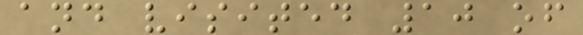and visited 10 of
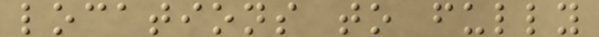locations to fully
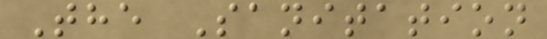The Sanitation
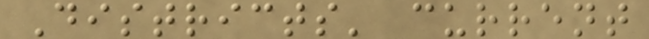Districts' current
